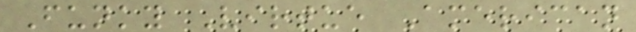Funky Virtue American
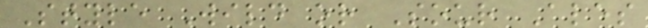Style Wild or Sour Ales
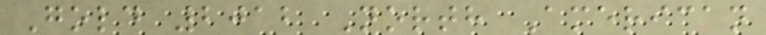Gold 2012 North American
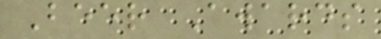Beer Awards
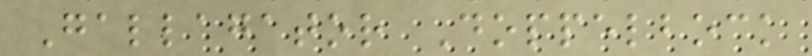Gallagator Doppelbock
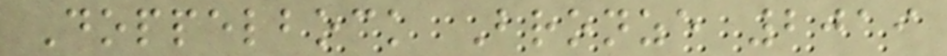Doppelbock Bronze 2019
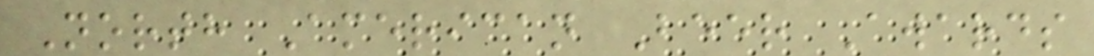North American Beer Awards
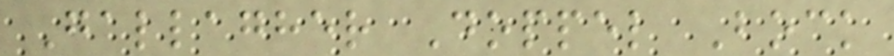Gallagher Doppel Bock
